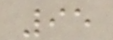95
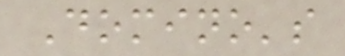Domino's
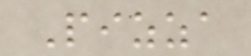Pizza
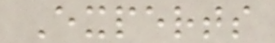Experts
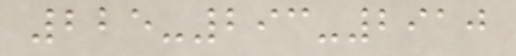225-293-2910
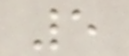5
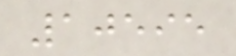10595
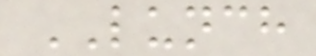LUNCH
